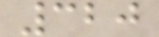320
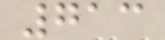713
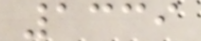1339
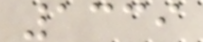1339
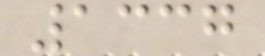1337
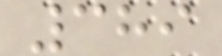389
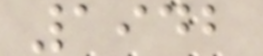1942
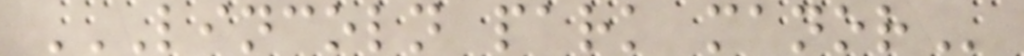LINCOLN PARK MANOR
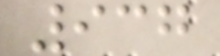937
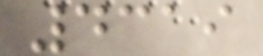4319
